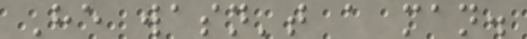He wasn't a man.
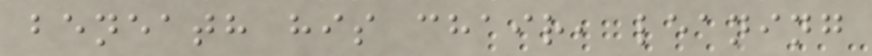beneath his chair, leaning
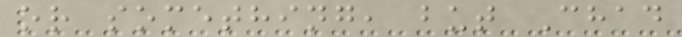or something, but Chad
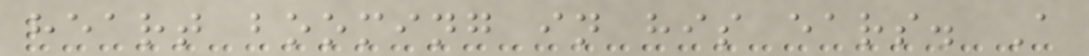heart booming in his ears. A
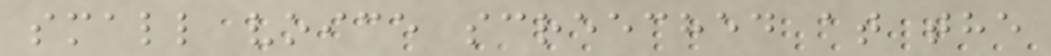small voice screeched at the
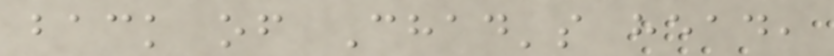back of Chad's head,
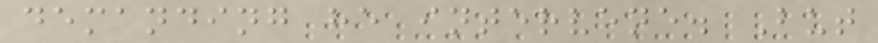demanding he intervene. But
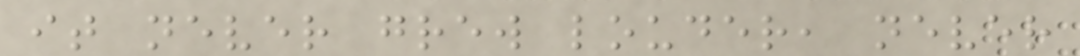it never grew louder, never
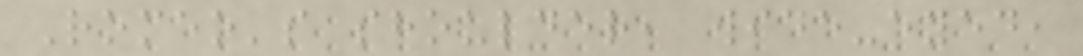Romeo's shoulder, wide-eyed,
